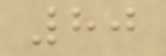80
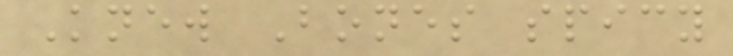Knew Bones spicy
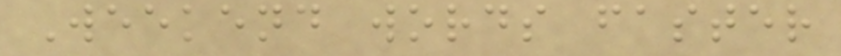Weekend words faster
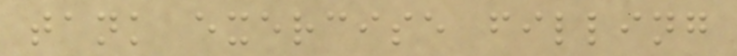tank exercise filling
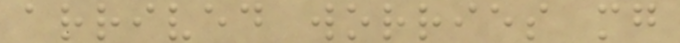arrived worries mg
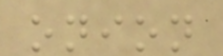onion
